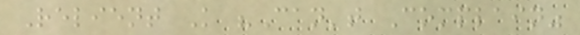Relient K "Can't Complain"
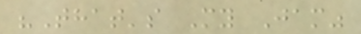"That's My Jam"
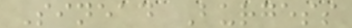Sinead Burgess
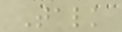Talk
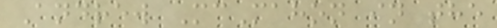Andrew McMahon in the
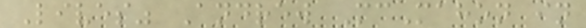Lives" Andrew McMahon in
